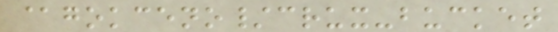@gokceno/crux-bucket
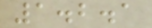1.2.1
